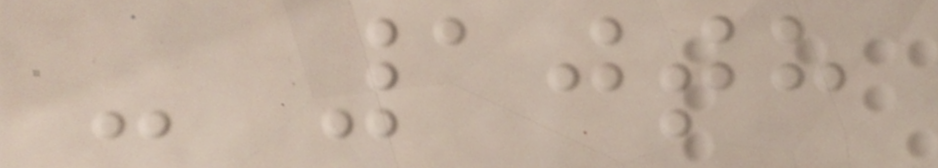- 10th
